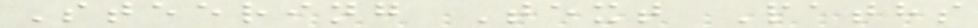Steering Text Paths
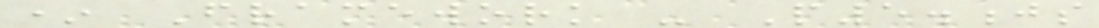* Framework - P5.js
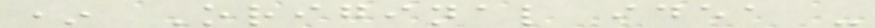* Original idea -
